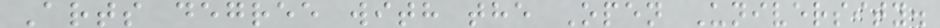Arts degree with the Open University.
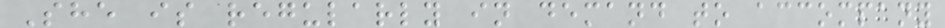She is regularly in demand to accompany
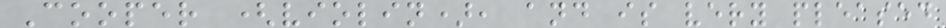Cooper (violin), and is very pleased
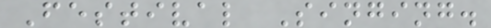Festival Singing.
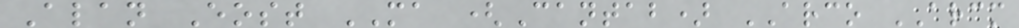Alan Eost MA (Cantab) ARCO ARCM
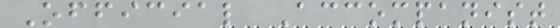Official Accompanist
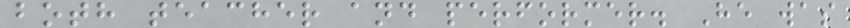both teacher and performer. He was
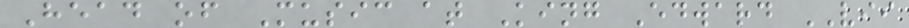Head of Music at King Edward VII
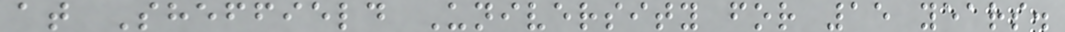at Sheffield University for 15 years.
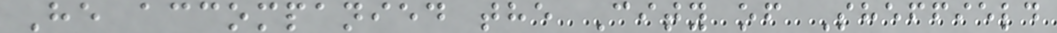He accompanied the City of Sheffield
